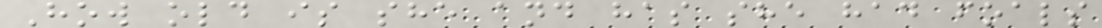How old is she and has she had foals
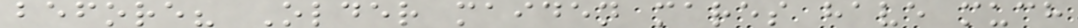before? Older maiden mares have much
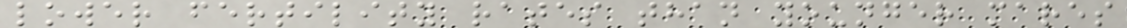lower fertility rates than younger mares
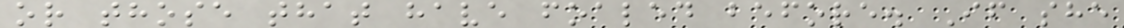or those that have foaled before. If she
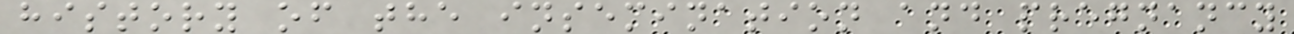history of the insemination and pregnancy
